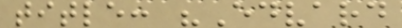title: "Edvard
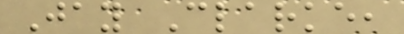Jay Clarke,
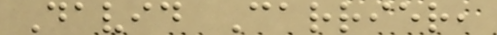David Carrier,
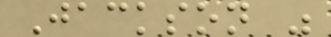Jackson "
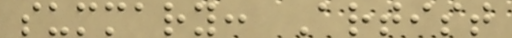summary: Artist
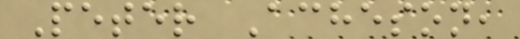Peter Acheson,
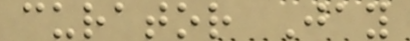curator Jay
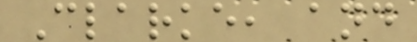Clarke, and
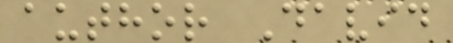author David
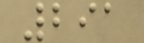291
